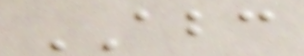ABC
